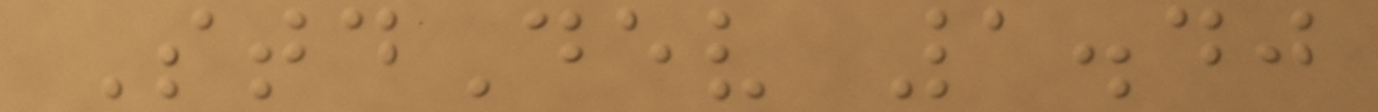StdDev 1.40
